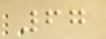67
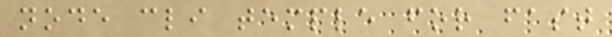node cli temple for fast
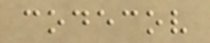codecov
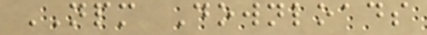NPM Downloads
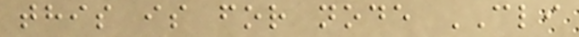this is for node CLI
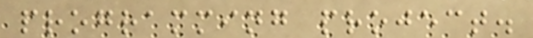programming project.
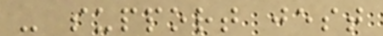- support jest
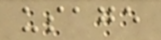usage
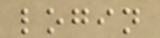login
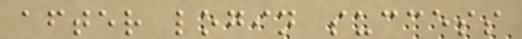after login success
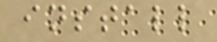install
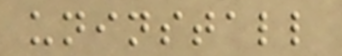uninstall
